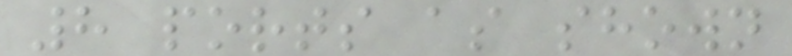8 ports as shown
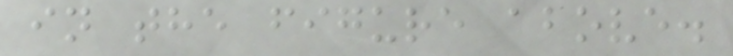in the figure above.
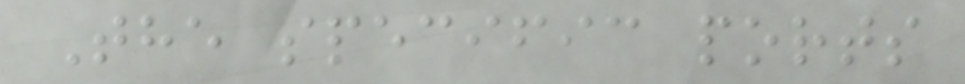The specific ports
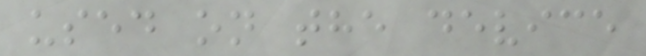used on the device
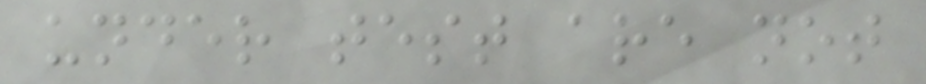under test are not
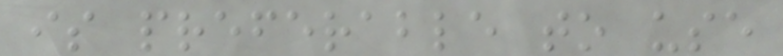is preferable to use
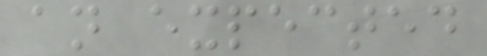an expected
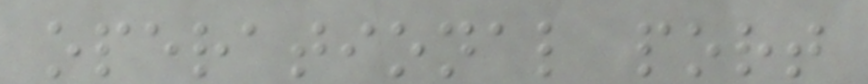operational port
